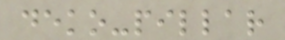deko-pillar
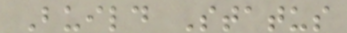Build Status
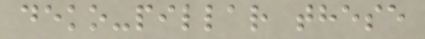deko-pillar these
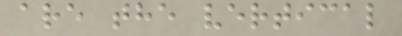are the vertical
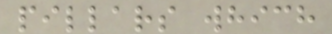pillars which
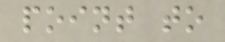point to
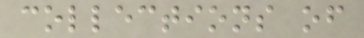collections of
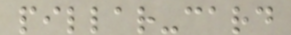pillar-card
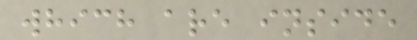which are inside
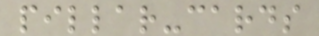pillar-cards
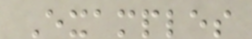Examples
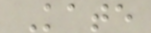Kate
